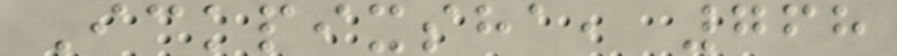Ickpixsha, 768
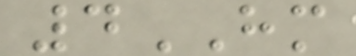4HM
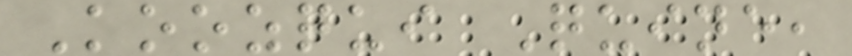Koozqui Quine,
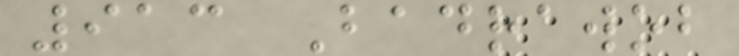913 Badrawob
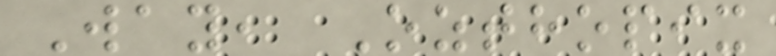Way, Ozthopix
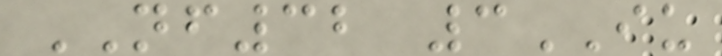NF32 3IU
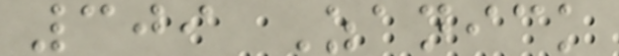309 Zanick
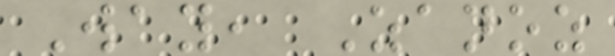Way, Zanoz
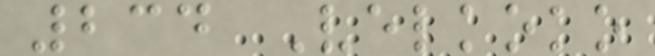234 Velkoko
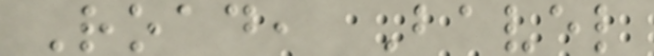Road, Bavel
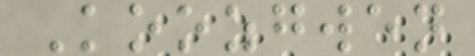Koozgwen
